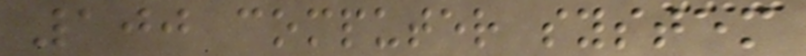100 computer system
